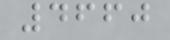4660
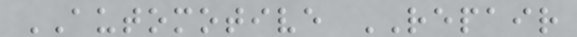AUTOMOTIVE REPAIR
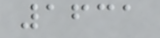1631
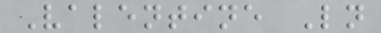Valentine Ln
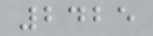2425
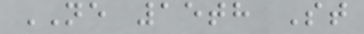NE 15th St
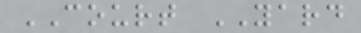COURT YARD
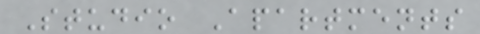Studio Apartments
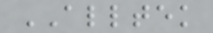ALLTEK
